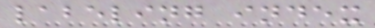labeling index
